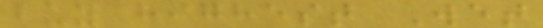buy highest Wet
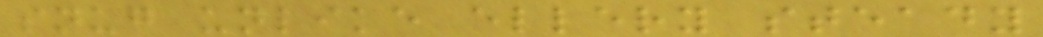snug unlike ellery steady
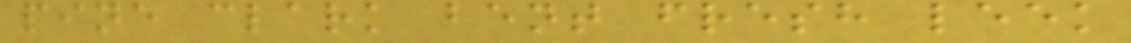pine clark bent fresh leek
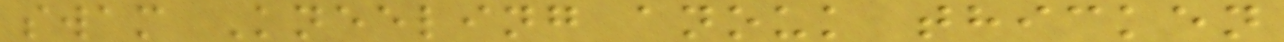swam Kneeling anouk thicken
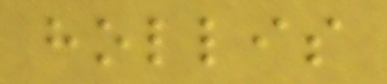hollis
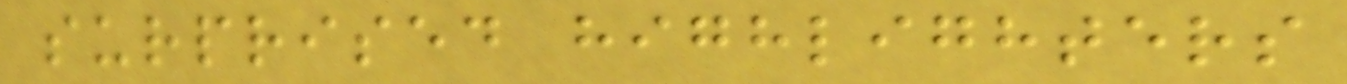surprised highlighters
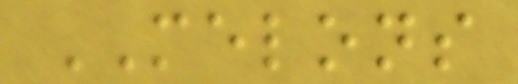MELONS
